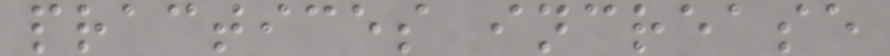practices increase
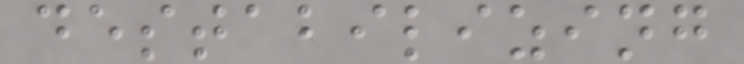destabilizing
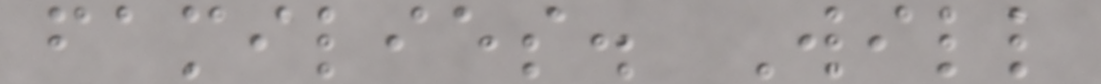families. Will
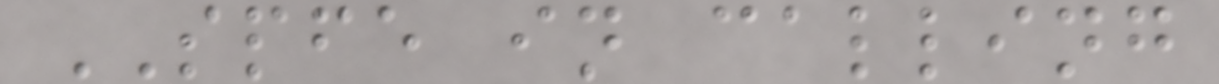SPFE in calling
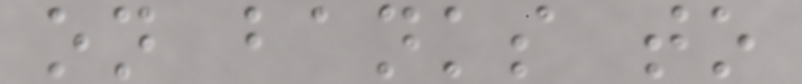on banks to
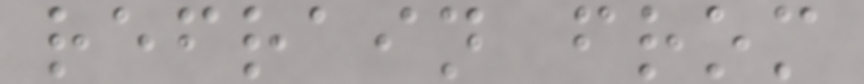refrain from
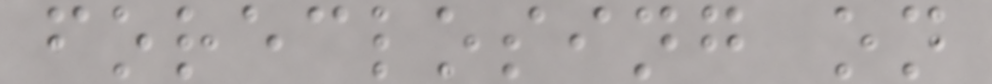foreclosing on
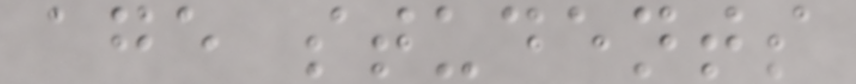age students
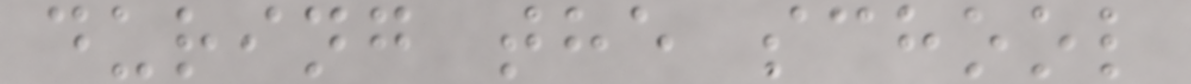during the school
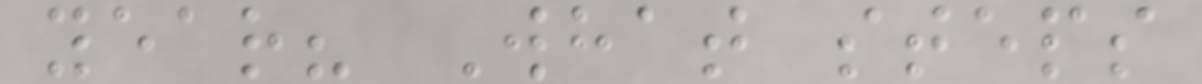year? What steps
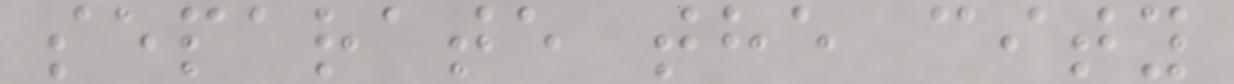separate the city
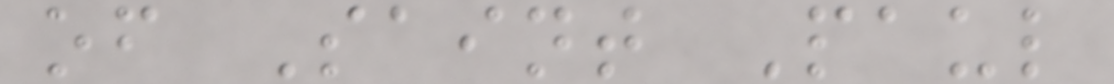of Saint Paul
